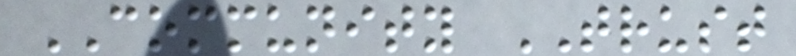COMMUNITY TRUST
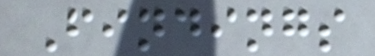Findings
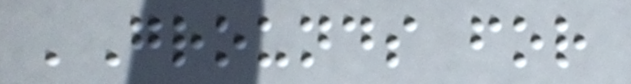'Grounds for
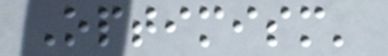Optimism'
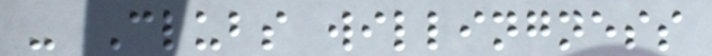- Clubs willingness
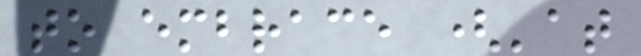to embrace ('at
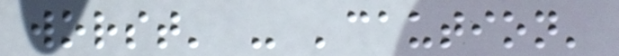worst' - 'caution'
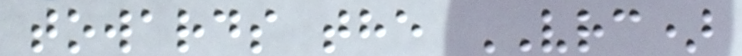towards the VRC)
